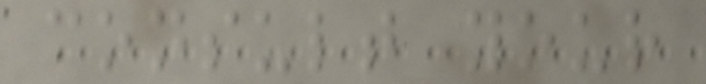consult your
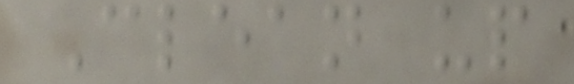Clean up
